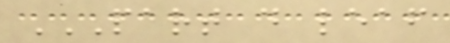PART D LEAF
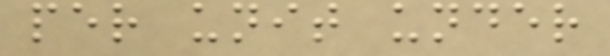per unit under
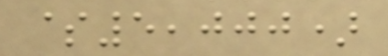$5,000)
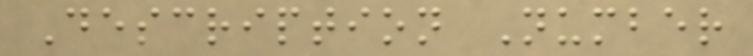Description Number
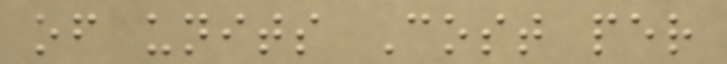of units Cost per
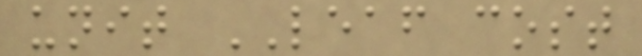unit LEAF cost
